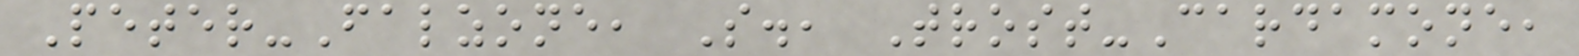Peter-Falzone, S., Trost-Cardamone,
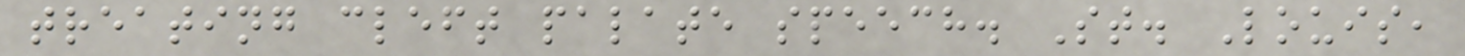treating cleft palate speech. St. Louis,
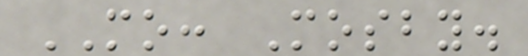MO: Mosby.
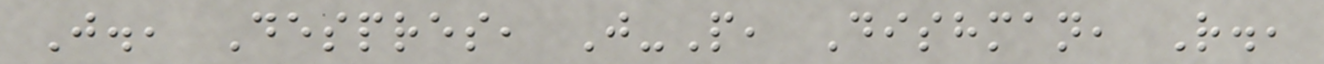J., Despres, J-P, Dishman, R.,
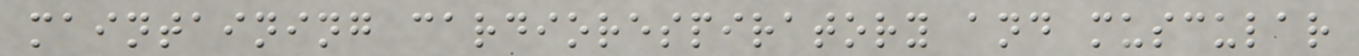maintaining cardiorespiratory and muscular
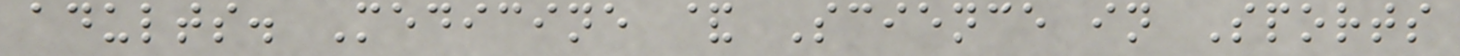adults. Medicine & Science in Sports
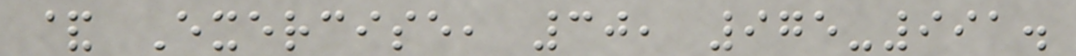& Exercise, 30, 975-991.
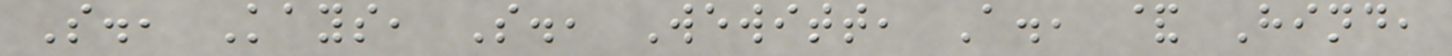S., Kays, S., Wewitt, A., & Hind,
